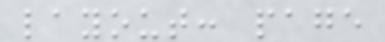layout: page
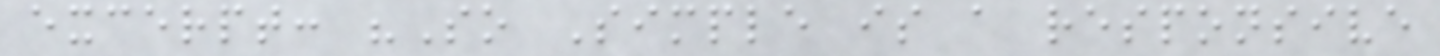excerpt: "So Simple is a responsive
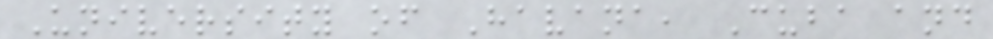University of Havana, Cuba and
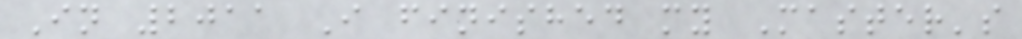In 2011 I finished my Master's
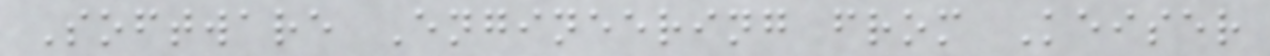Software Engineering from Keiser
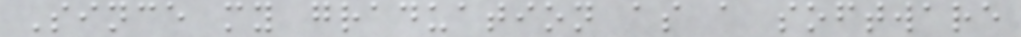Since my graduation as a software
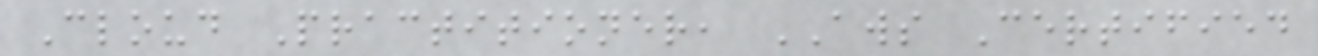Cloud Practitioner, AWS Certified
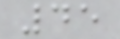45
